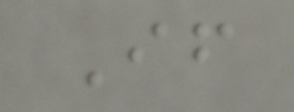If
